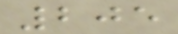205
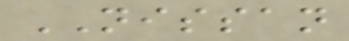NISSAN
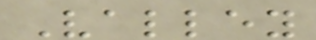Valley
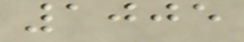1005
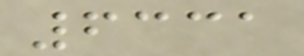6331
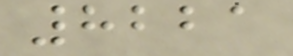8221
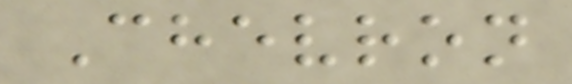Chevron
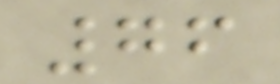76
